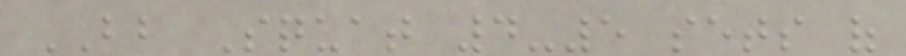BB Squat 4-5 sets of
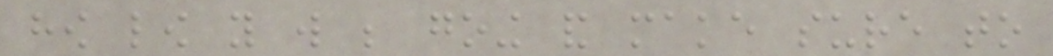how low you will be going and make sure to
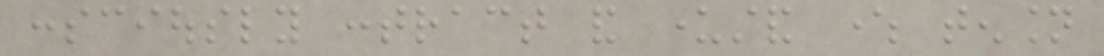consciously contract and understand where tension
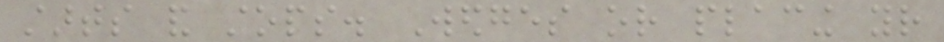starts and stops. Wedges or placing your
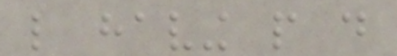like having people do
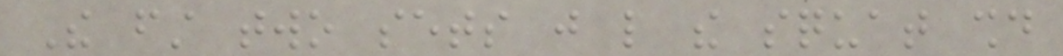The first two sets just like the squat should
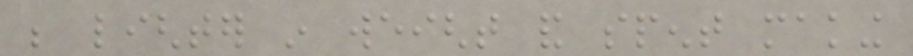be lighter in weight and spent making
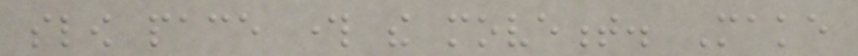slow pace through the movement. Make
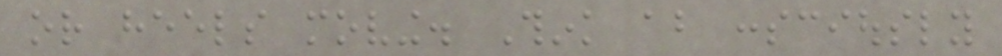or heels moving. Think about consciously
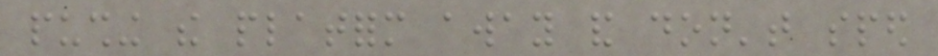pushing the platform away and don't sped
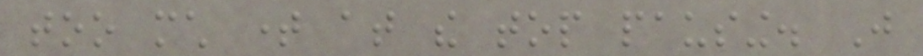too much time at the top pausing. Just
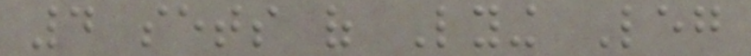4 sets of Lying Leg
